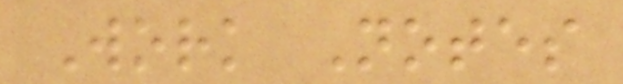Work Notes
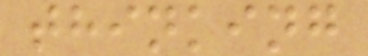thinking
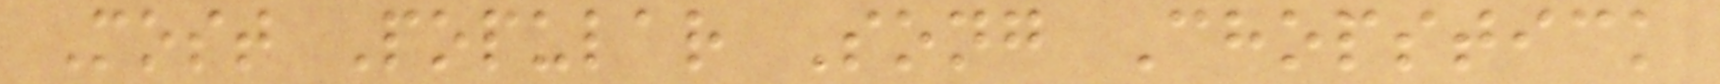Most Popular Song Chopstick
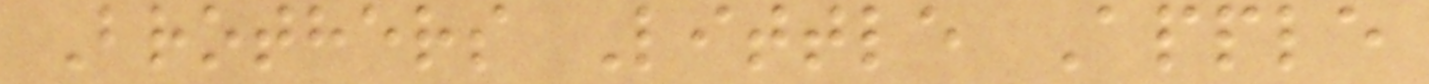Brothers Little Apple
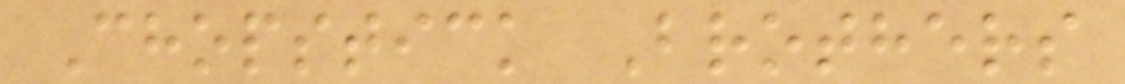Chopstick Brothers
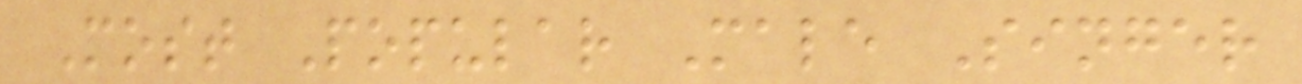Most Popular Male Singer
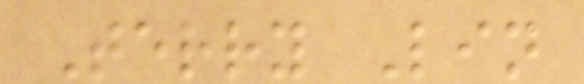Terry Lin
